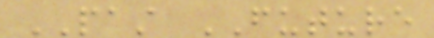PAST FUTURE
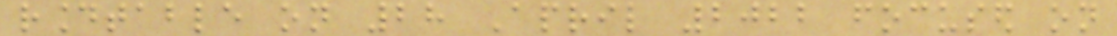roundtable on 28 April 2022 focused on
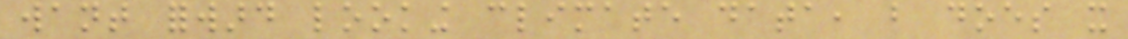want forward looking climate data, but does it
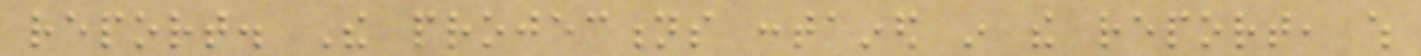report. The projections contained in the report, which
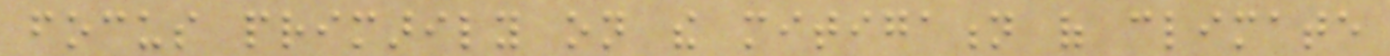focus primarily on the mitigation of climate
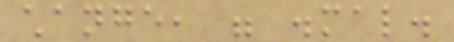change, were dismal.
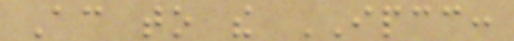According to the IPCC:
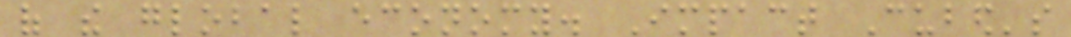of the global economy. Impact Cubed's
